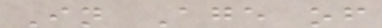In Age of
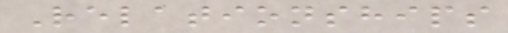Relationships
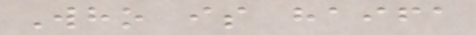Who is haifa
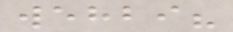wehbi?
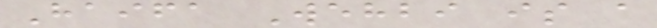Haifa Wehbi is a
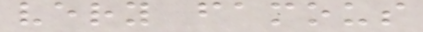very famous
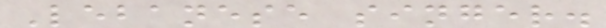Lebanese singer.
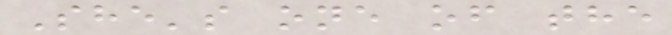She's one of the
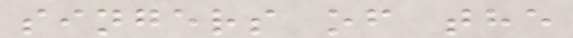singers of the
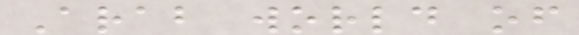Arab world of
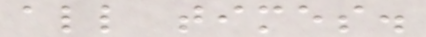all times.
